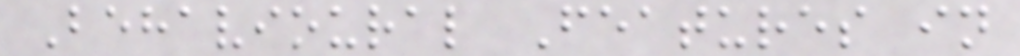Behavioural Features in
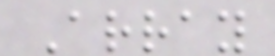Array
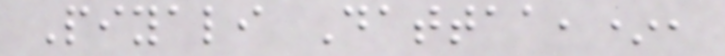Piyali Dattaa,*,
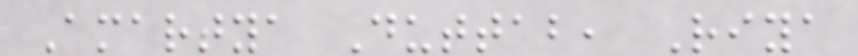Amartya Duttab, Riya
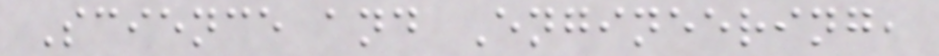Science and Engineering,
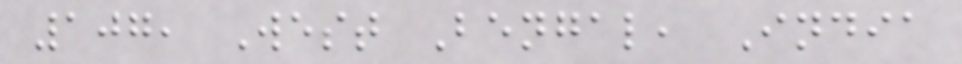107, West Bengal, India
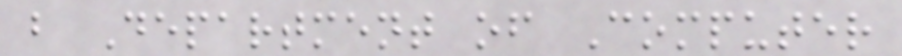b Department of Computer
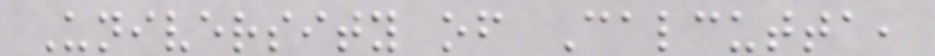University of Calcutta,
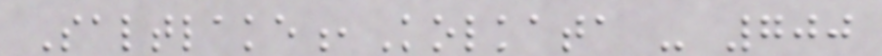Saltlake,Kolkata - 700
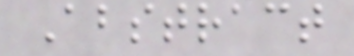Abstract
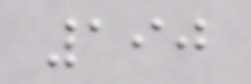190
